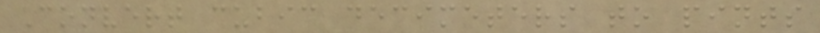Convert cubic decimeters to pints
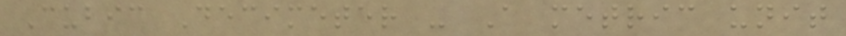Cubic Decimeter - A metric unit
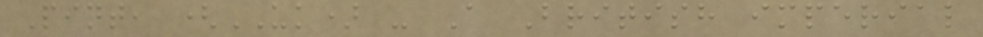Pint, (UK) - A British imperial
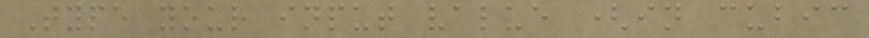Type your input value (in cubic
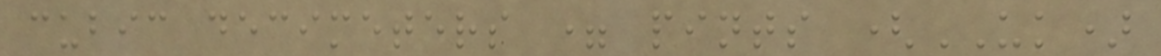cubic decimeters = pints (UK)
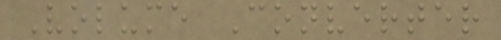Volume Converter
